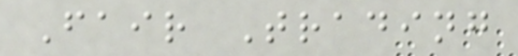Fair Trading
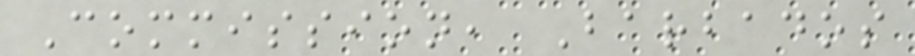Commission, Barbados
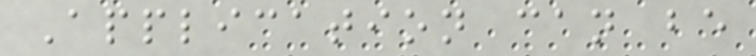Application can be
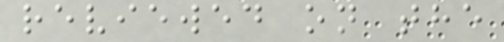reviewed on the
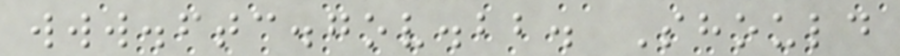www.ftc.gov.bb. Should
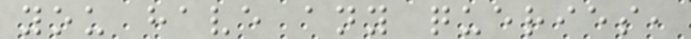you have any queries,
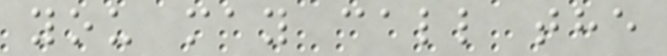you may call the
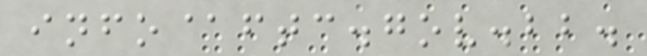info@ftc.gov.bb.
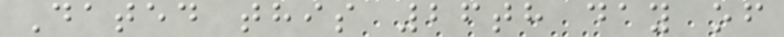Dated this 26th day of
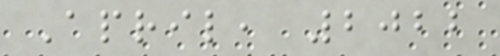April, 2022
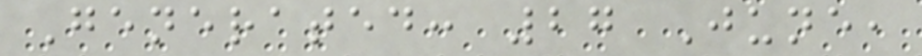Generated: 27 June,
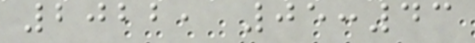2022, 05:43
